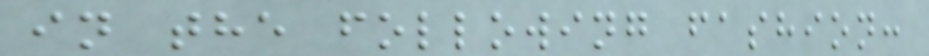in the following fashion:
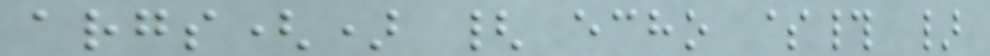args() { echo $# }
